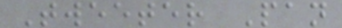Tweeter Pan
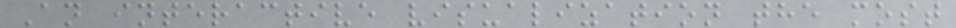An interactive visualization the most
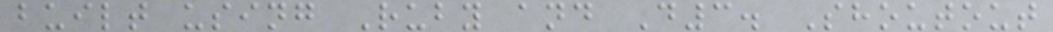built using Ruby and D3. Shoutout
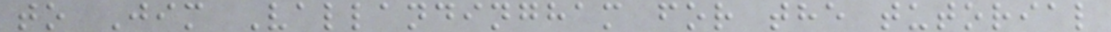to Jim Vallandingham for the tutorial
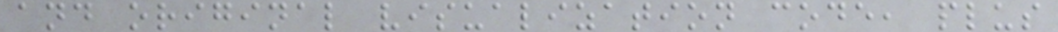and original visualization code, plus
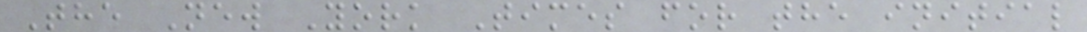The New York Times for the initial
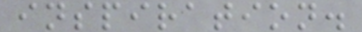inspiration.
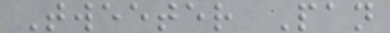Tweeter Pan
